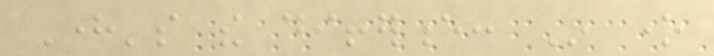Here's the difference: In one
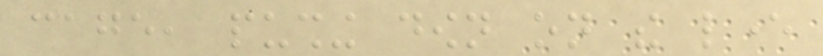cage, pushing down on the lever
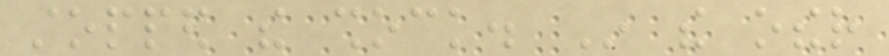stopped the shock. In the other
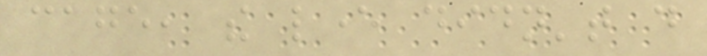cage, the lever didn't do
